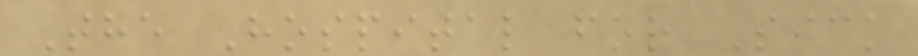The Hospital for Sick
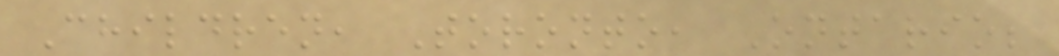Children, Toronto, Ontario;
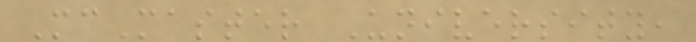McMaster University,
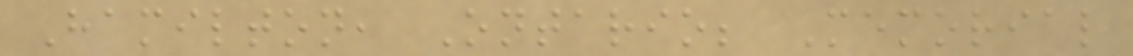Hamilton, Ontario; Memorial
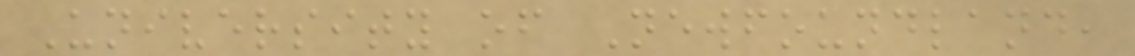University of Newfoundland,
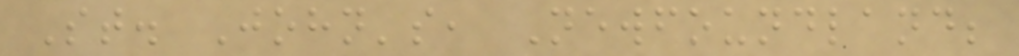St. John's, Newfoundland;
